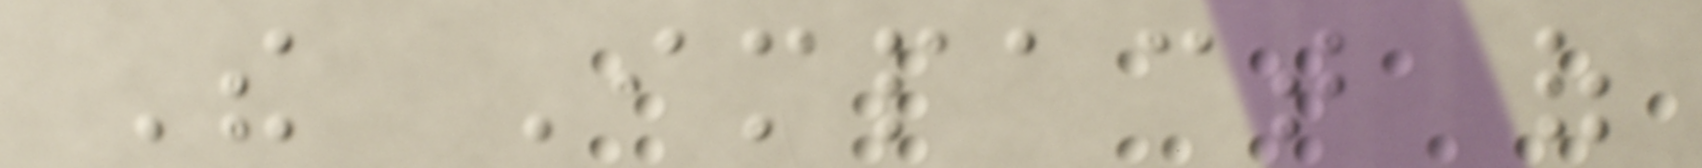The Impact of
